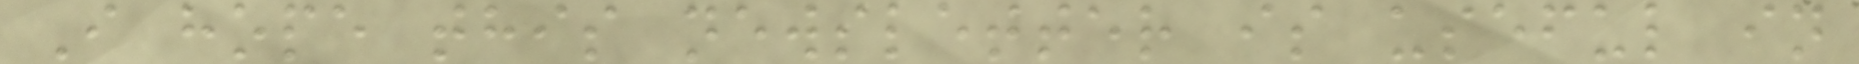I hope this newsletter is useful in
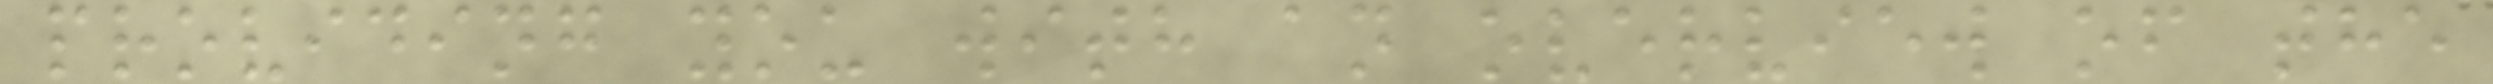providing you with an overview of the
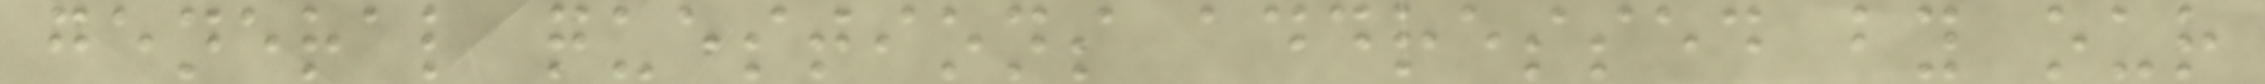general questions addressed by our
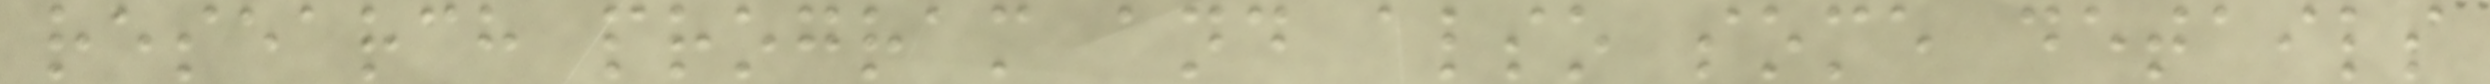research program and also some details
